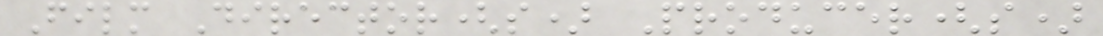Film Director(s) Producer(s)
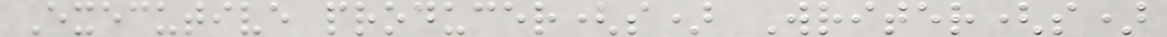Executive producer(s) Writer(s)
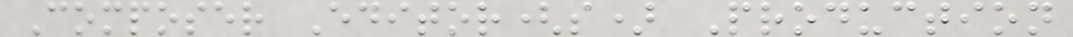Composer Editor(s) Production
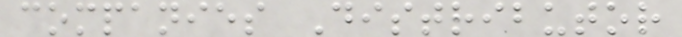companies Distributor
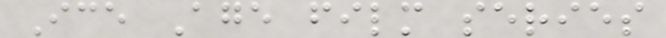Ice Age film series
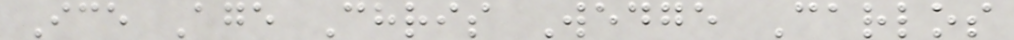Ice Age Chris Wedge Carlos
